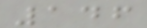146
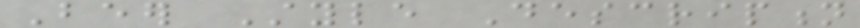Beer Style Description
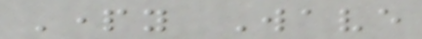Party Wave
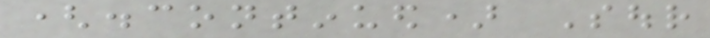(discontinued) Sour
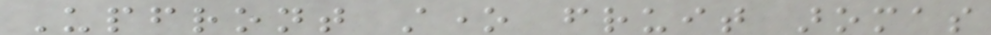Upfront stone fruit aromas
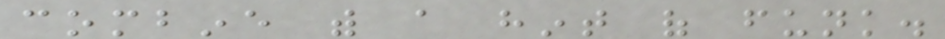combine with a hint of funk.
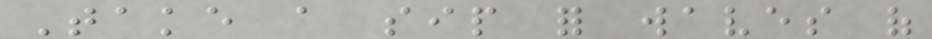Take a sip for waves of
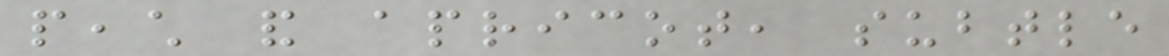peach and apricot, subtle
